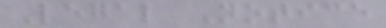Legal Notice
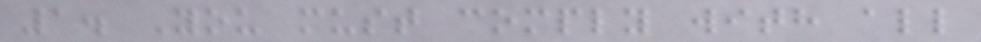1. You must comply with all
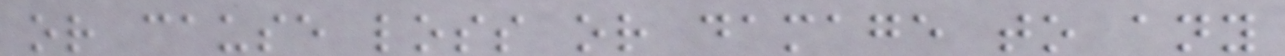or cause loss or damage to any
